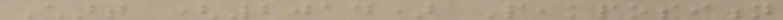Chart (2014) Peakposition
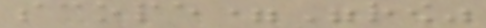scope="row"
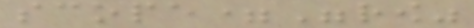scope="row"
